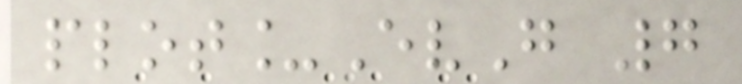plot_EvG 7
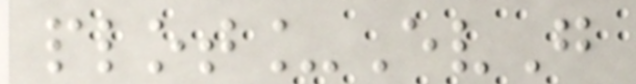plot_EvG
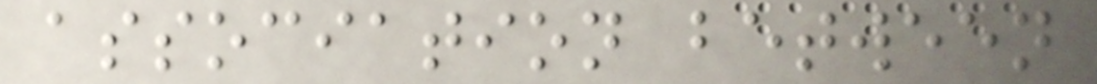association between
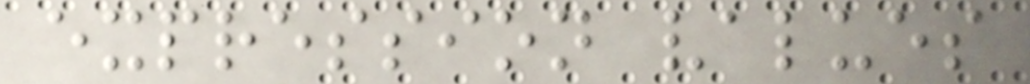expression values
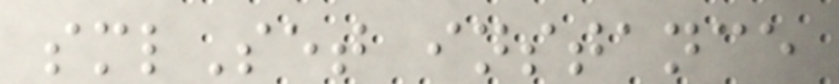smlSet instance
